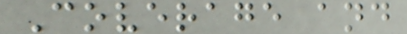Coverage and
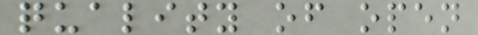quality of open
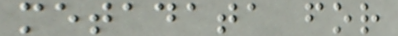metadata for
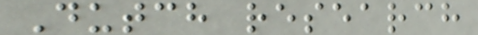Dutch research
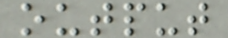output
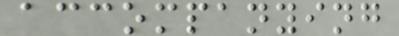accompanying
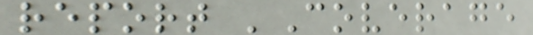report 'Coverage
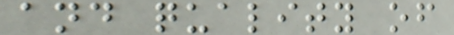and quality of
